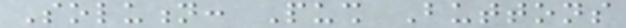Solution: Push Buttons
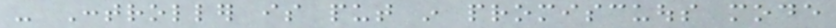- Controller is put in promiscuous mode
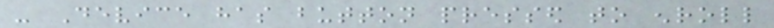- Device has button pressed to enroll
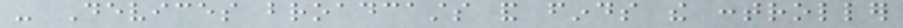- Devices broadcasts and finds the controller
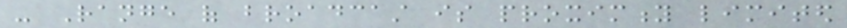- Range of broadcast is proximity limited
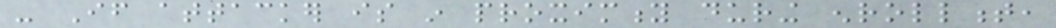- If attacker is in proximity during enrollment,
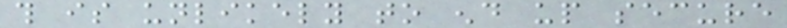this is unlikely to end up secure
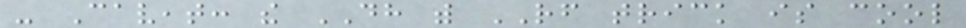- Caveat: the DH with RF trick is cool
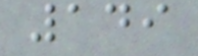149
